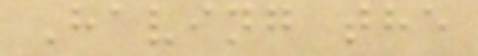Having the
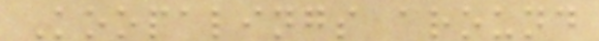Koopalings around
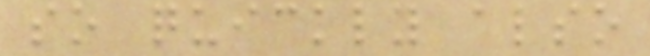so quickly also
